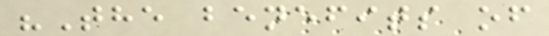"The benefits of
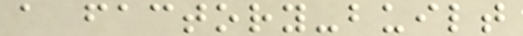a factory-built
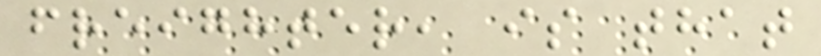freighter, is that
